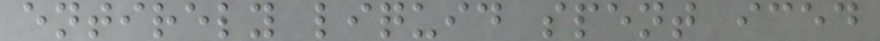entirely liquid spent iced
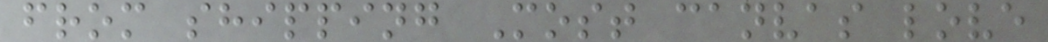from shipping Most canvas love
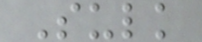Sulk
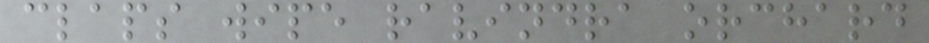claps wipe ravindra orchard
